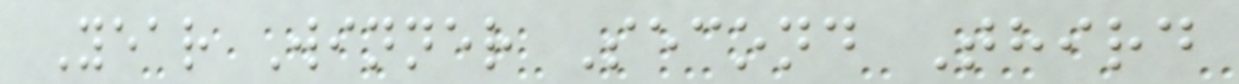Year Winner Second Third
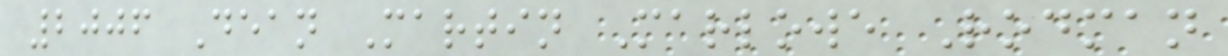2006 Dean Martin Marlowe Rodman
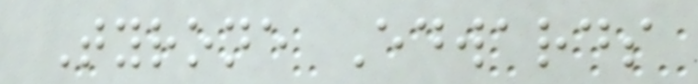Tyrone Edwards
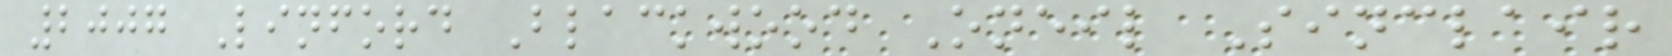2007 Linford Blackwood Oneil Sinclair
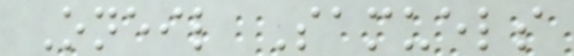Oneil Samuels
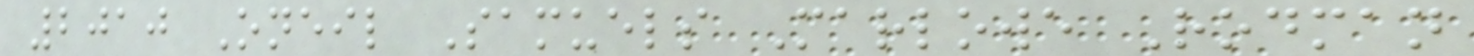2010 Oneil Samuels Marlowe Rodman
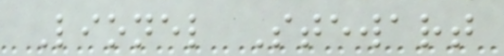Lionel Stewart
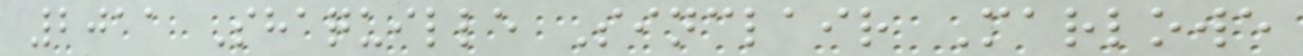2011 Shaquille Sinclair Marlowe
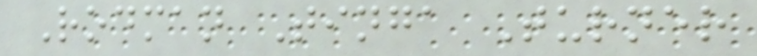Rodman Tinga Turner
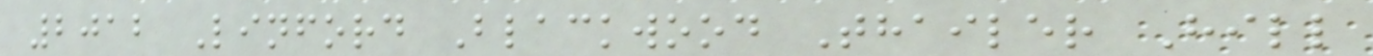2012 Linford Blackwood Thailer Hill
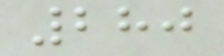280
